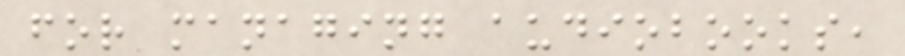for managing audiobooks,
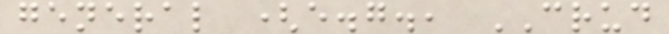general (e.g., CRUD
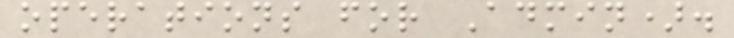operations for Admin).
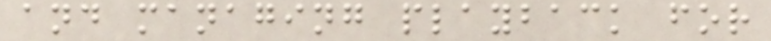and managing playback for
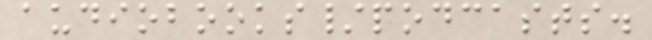audiobooks/podcasts.
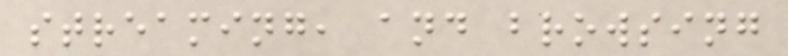streaming, and browsing
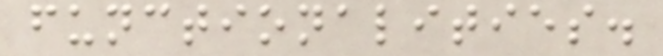functionalities.
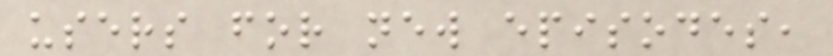users for new episodes,
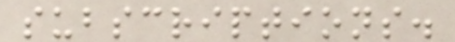subscriptions.
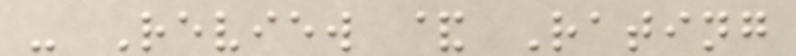- Review & Rating
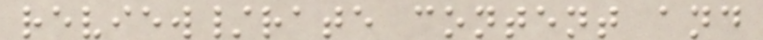review/rate content and
